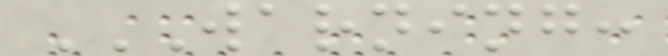WARNING:
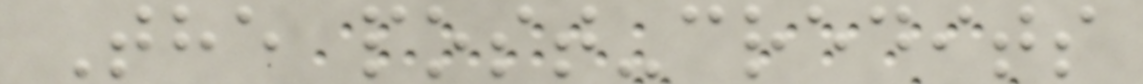The post-credits
